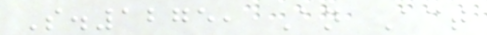S.1275, An Act
